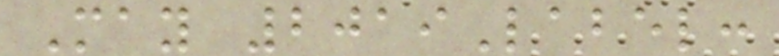May 2019Label:
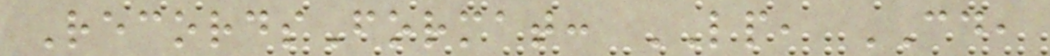RecordsFormat: LP, CD,
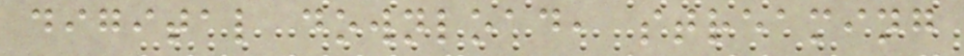digital download, streaming
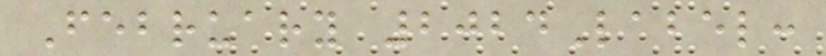February 2024Label:
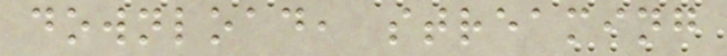download, streaming
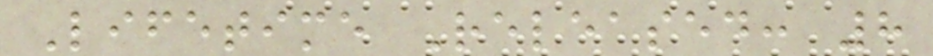Lifetime Released: 8
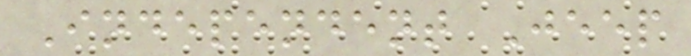Independent Jeep
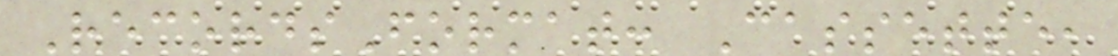RecordsFormat: Cassette,
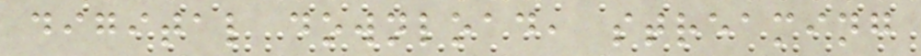digital download, streaming
